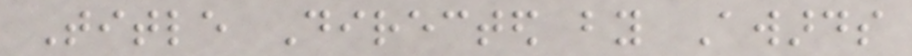Title Directed by Awards
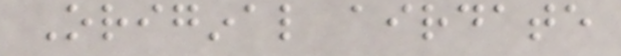Original airdate
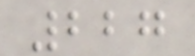227
